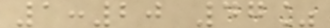1:20 47%
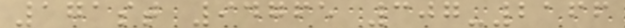171st 94765 307-2166
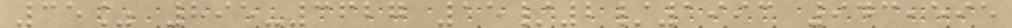35% 895-3627 15/2/1993 943,595
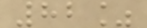82%
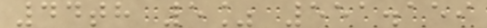44th 5% 551.159
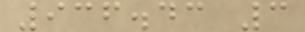936.43 3
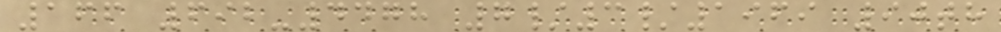166 692-4478 7/3/1969 90th
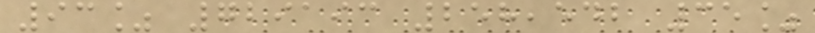93% 729193 258,542 35%
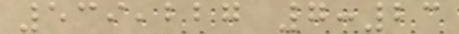539,227 7:23
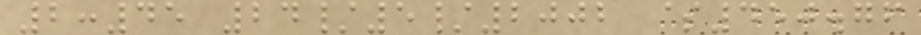2:45 24/5/2002 $450.76
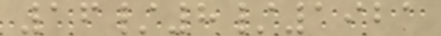16/8/1921
